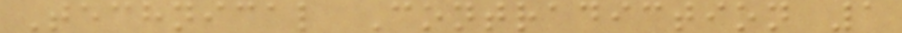Technical Contradiction 1
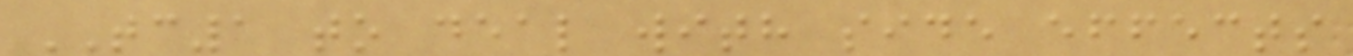TC1 to deal with side effects
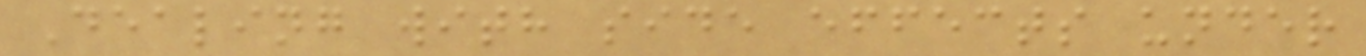Dealing with side effects under
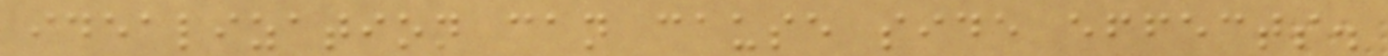idealization can cause side effects.
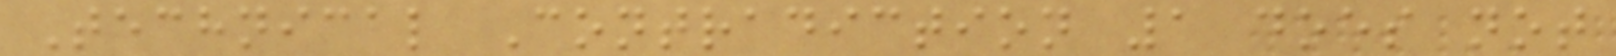Technical Contradiction 1 does not
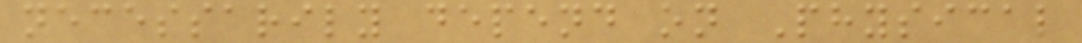necessarily depend on Physical
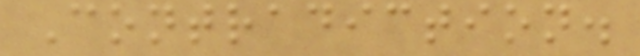Contradiction.
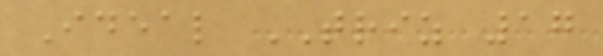Ideal TRIZ 17
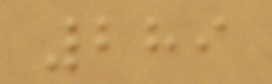289
